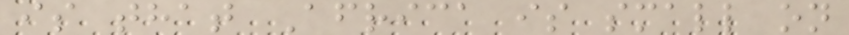is that Africa is small on
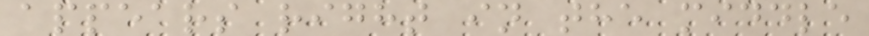appears right in the middle
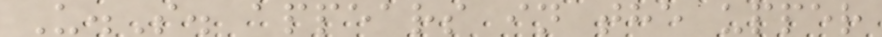U.S. appears in the upper
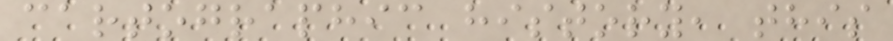cartographic history, this
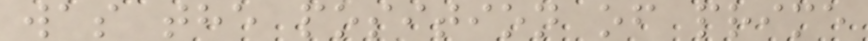was the position of prime
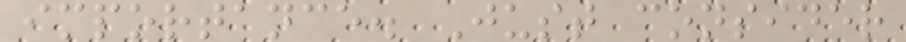importance. Just consider
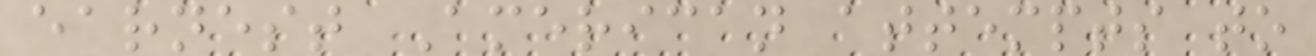earnest American attempts to
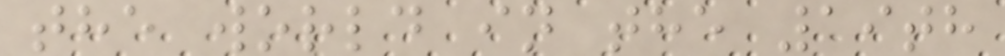the world in the 19th
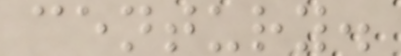century.
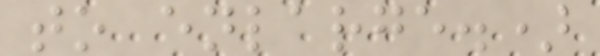to enlarge.)
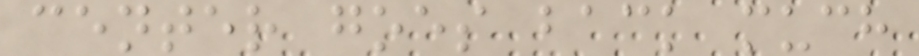center goes back much
